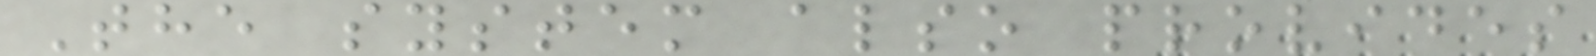The system also provides
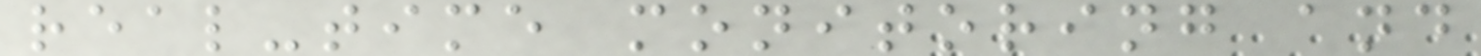real-time monitoring and
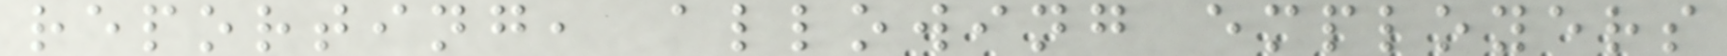reporting, allowing employers
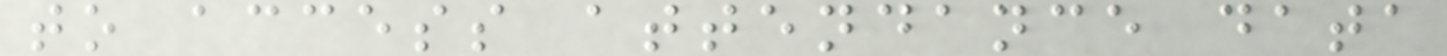to access attendance data
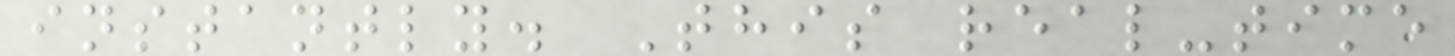instantly. This real-time
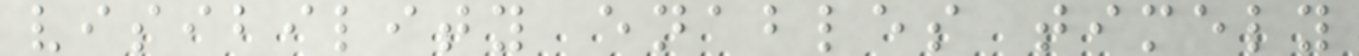visibility enables timely
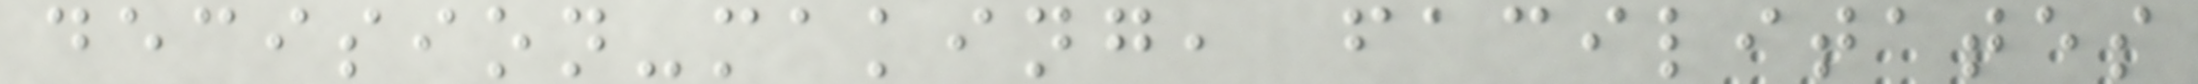decision-making, facilitates
